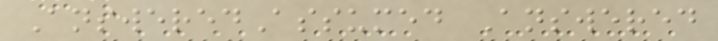AnsweredAssumed Answered
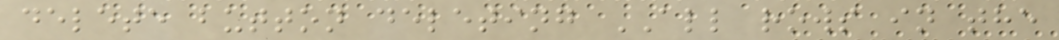delete button deleting ALL rows in the
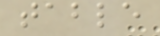table
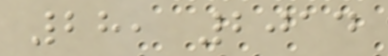28, 2014
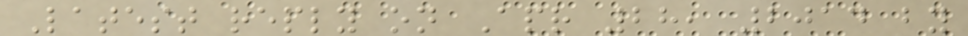Latest reply on Apr 28, 2014 by
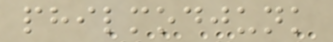philmodjunk
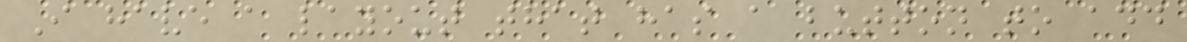I have a layout that has a button to add
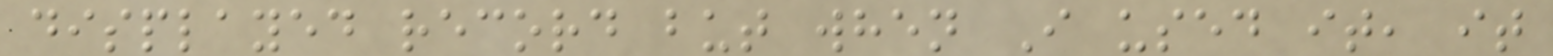displayed record but when I used it, it
